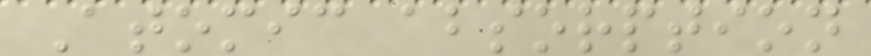Atomic absorption
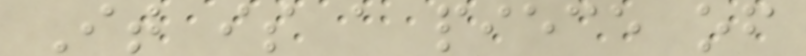It is a piece of
